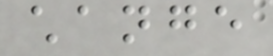change
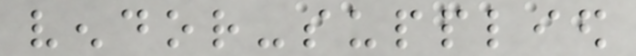vendor-supplied
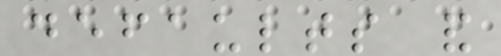defaults and
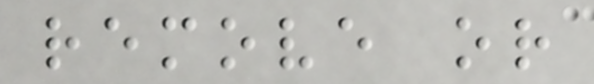remove or
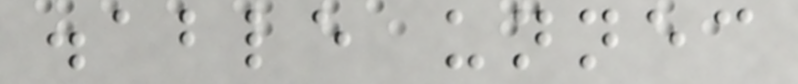disable unnecessary
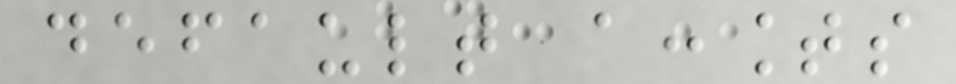default accounts
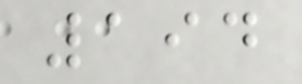194
